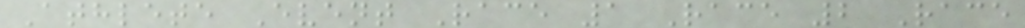Athlete Event Race 1 Race 2 Race
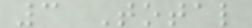3 Total
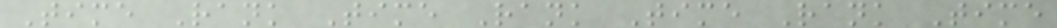Time Rank Time Rank Time Rank Time
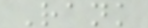Rank
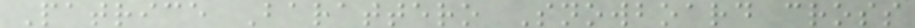Patrice Barattero Snowboard cross
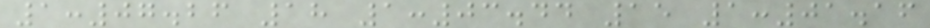1:07.26 18 1:03.44 15 1:01.16
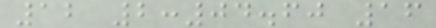12 2:04.60 16
